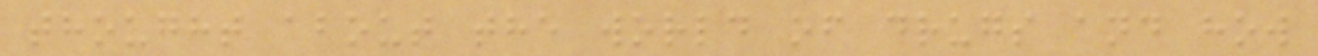thought about the world of drugs and how
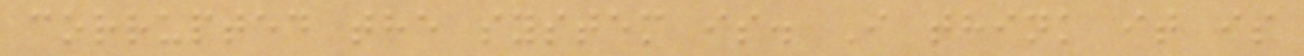corrupted the system is. I think it is
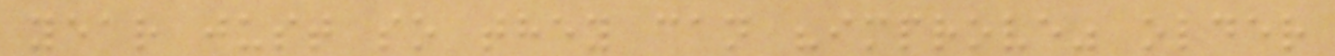year just so they can "improve" older
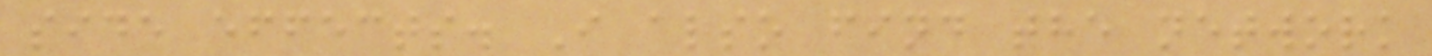side effects. I also find the network
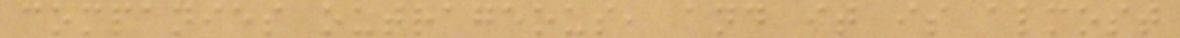companies outrageous, and it is almost
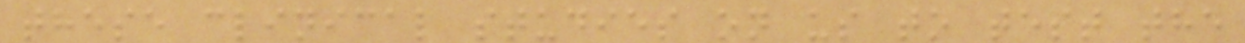these clinical studies on us to test the
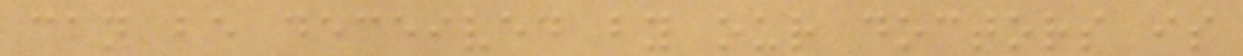can be deceived by our doctors is
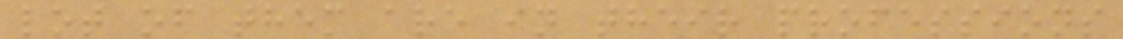lot of them are in their professions
